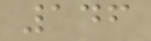146
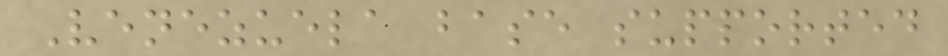Venezuela base supported
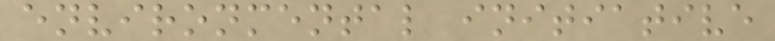environmental initiative
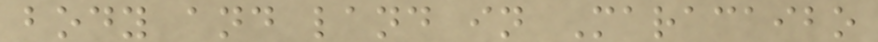body and land in Maracaibo
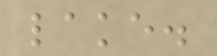lake.
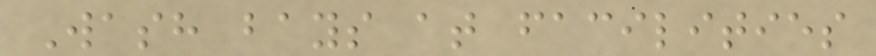Wash bays at facilities
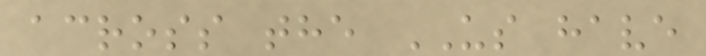across the US have
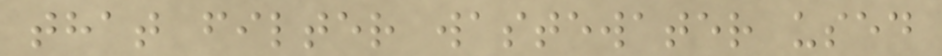that filter wastewater used
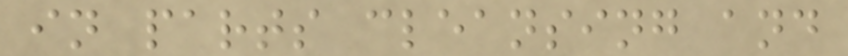in parts cleansing and
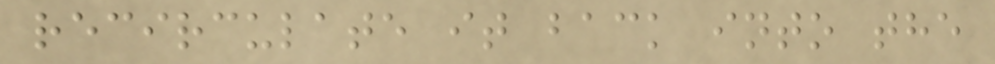recirculate it back into the
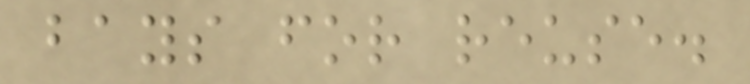bays for reuse.
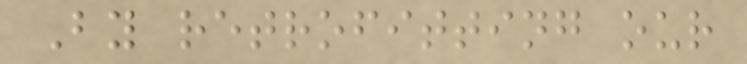By retrofitting our
